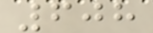608
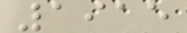1915
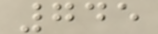745
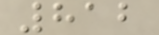812
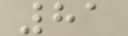81
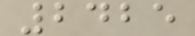2425
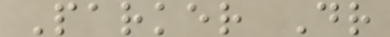Parker Dr
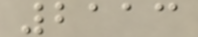2113
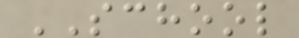SCHOOL
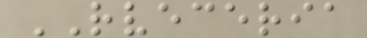RVECERIA
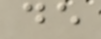de
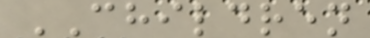CHILDREN
